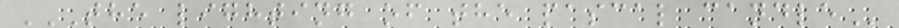THE LIGHTING OF THE PASCAL CANDLE
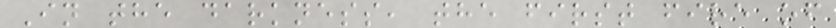In the darkness, the first fire of
